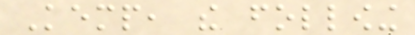Kemp, the following
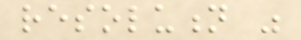resolution was
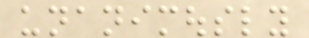unanimously
